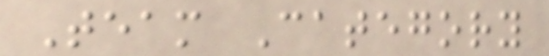Team Category
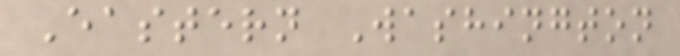Eastern Washington
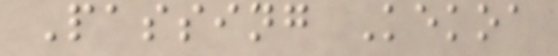Passing Kekoa
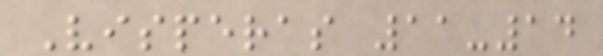Visperas 11-14
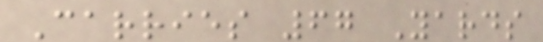Carries 67 Yards
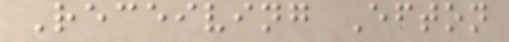Receiving Efton
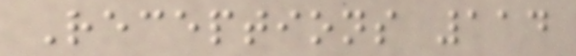Receptions 114
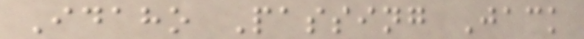Idaho Passing Jack
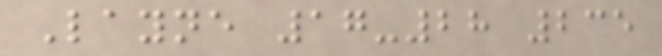Layne 17-28 235
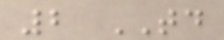2 TD
